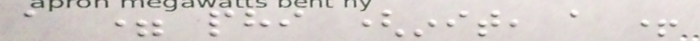a = phi (init, a +
